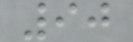90
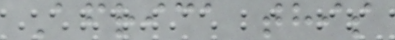Africa this
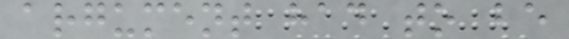argument had to be
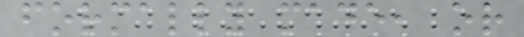formally made, or
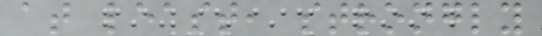at least, strongly
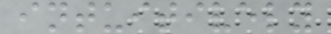intuitively
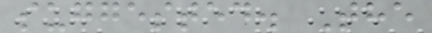suggested. The
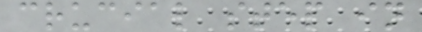crucial step in
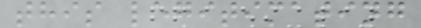this legitimating
